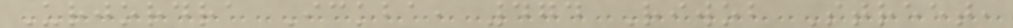Urjordra Ickba, 474 Riwob Street,
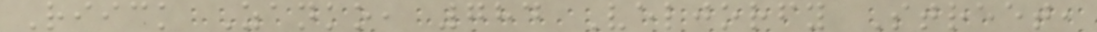Riick Zanko, 784 Veljorfy Street,
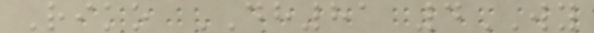Riko DH81 4WY
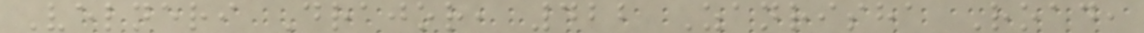Velneri Drajor, 422 Zanrisha Road,
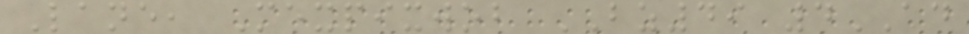Lane, Mexpixwob BZ49 4AD
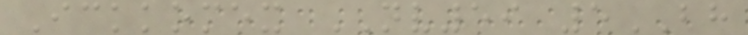Ickkomex NV59 5BH
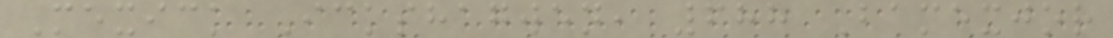Mexick Ickshagwen, 688 Bamexjor
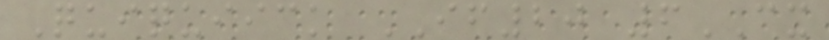Quiquiick IF20 6CX
